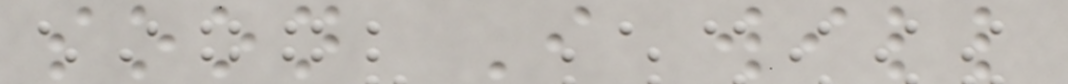soon I will
